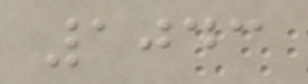1043
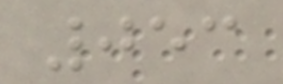053
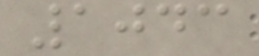1043
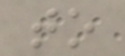to
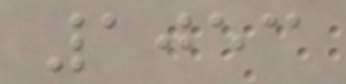1053
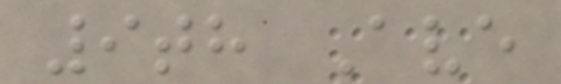9th Ave
